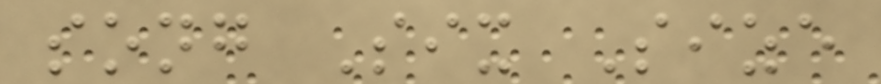song Six Size
